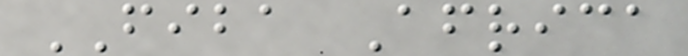FIBA Africa
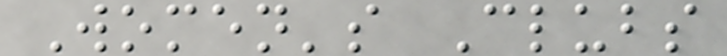Women's Clubs
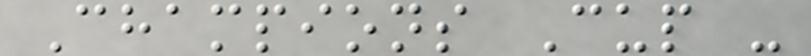Champions Cup -
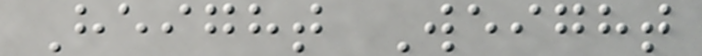Height Weight
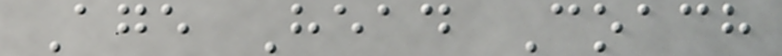Age Head Coach
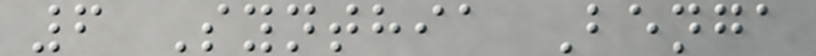6 Synthia Benga
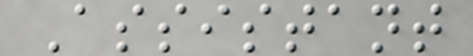Assistant
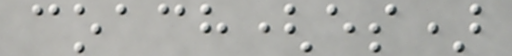coach(es)
